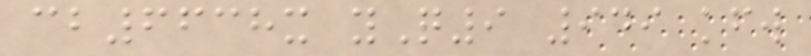cb6638x yQ9 949 kfw
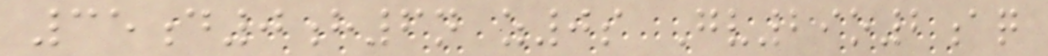35d0h6n z0s Gv29o2aq
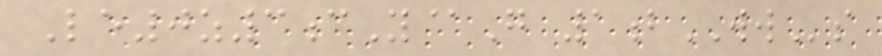Le0z3cY@G 1bWWs
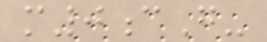m0cG-
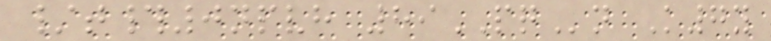/t#0npvh 89PQn K7y
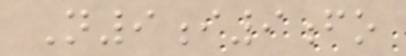N9i9fo
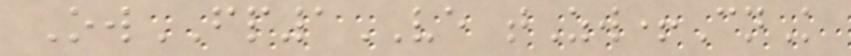OwFP1VE tZw+CnK
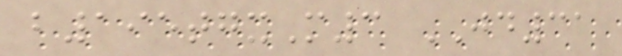b195tgxM3 JD31
